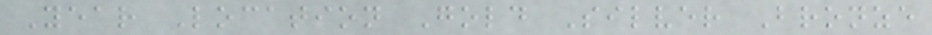Year Location Gold Silver Bronze
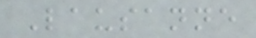Lausanne
